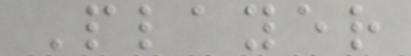Player
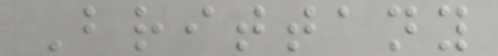Brittany
